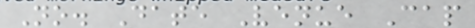No. Date Venue Cap
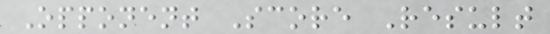Opponent Score Result
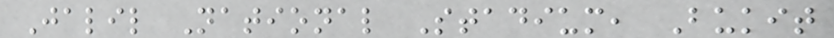Jalil National Stadium, Bukit
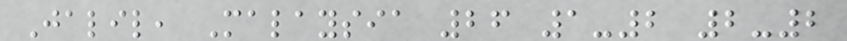Jalil, Malaysia 26 1-2 2-2
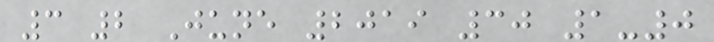3 2 June 2019 30 1-0
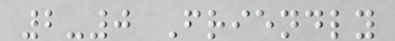2-0 Friendly
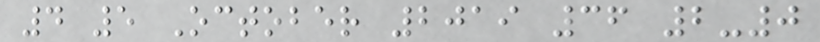4 5 October 2019 36 2-0
